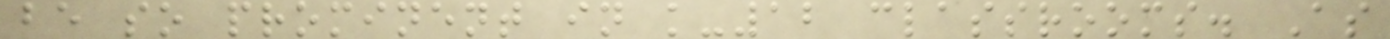be so prominent in k-12 classrooms. As
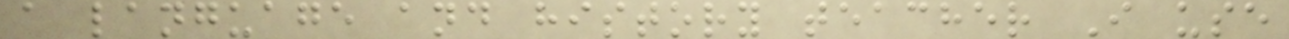a language and history teacher I use
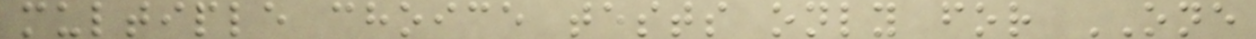multiple choice tests only for ONE
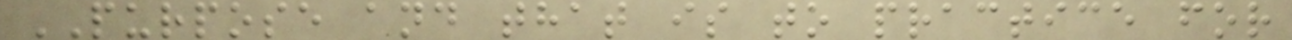PURPOSE and that is to practice for
